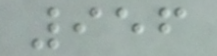956
